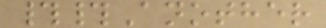##Another
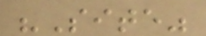"Site"
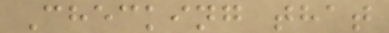Checking that
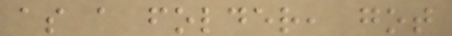as a folder, got
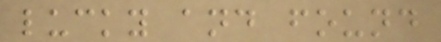lucky and found
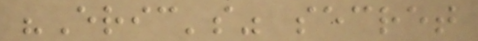"Eric's" secret
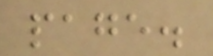page.
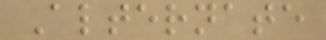Alternate
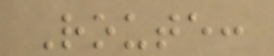Route:
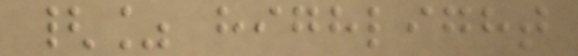{% highlight
